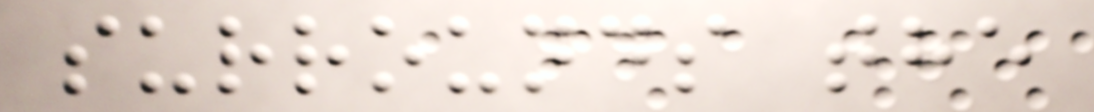surrounds the
